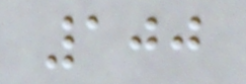100
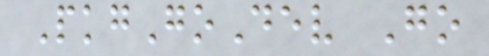PkgGoDev Go
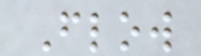Flow
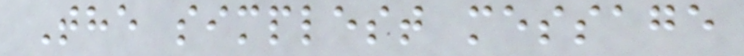The simplest message
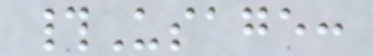#Usage:
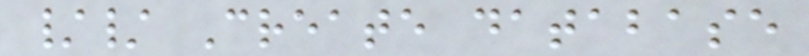// Create database
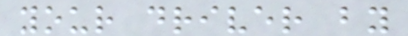your driver by
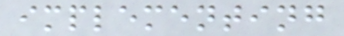implementing
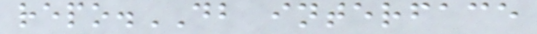repo.DB interface
